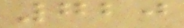720
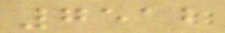7512
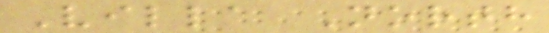Villa North
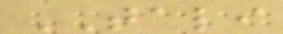TALI
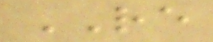RE
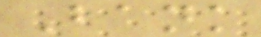Bank
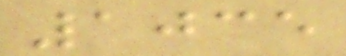1035
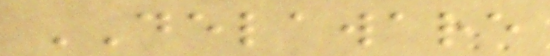DELAWARE
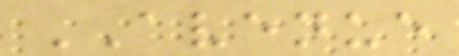AVENUE
